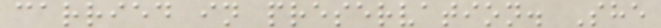carried in preservation. She
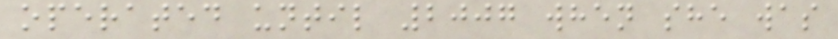operated until 2007 when she was
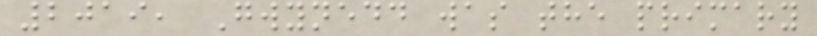2019, Gwynedd was the primary
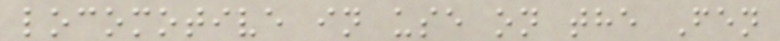locomotive in use on the Fen
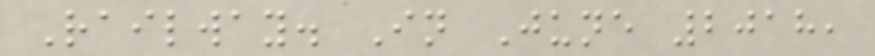Railway. In June 2018,
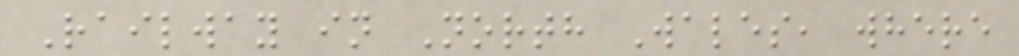Railway in North Wales, where
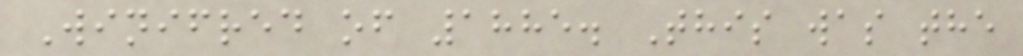Winifred of 1885. This was the
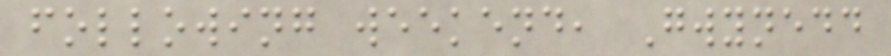following weekend, Gwynedd
